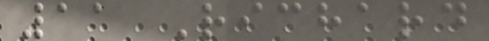11 Richard
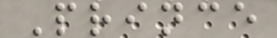Prince
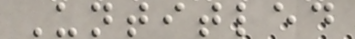Untitled
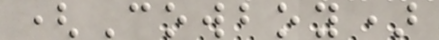(Cowboy)
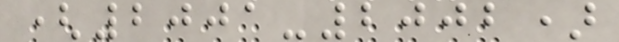(2001-2002)
